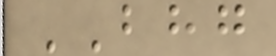BHG
